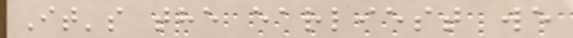It's the earliest we
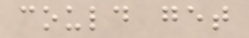could get
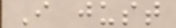I just
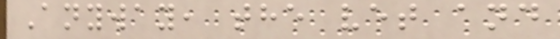Anyway, the vet and
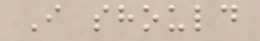I should
